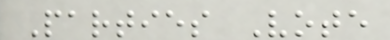Parties Vote
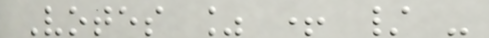Votes % + / -
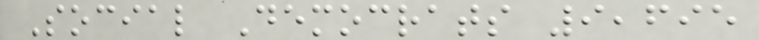Social Democrats 9,695
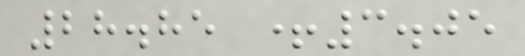28.85 +3.05
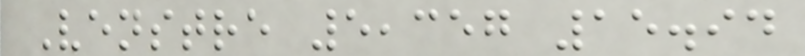Venstre 5,357 15.94
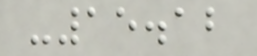-15.12
